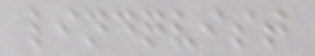lindqvist
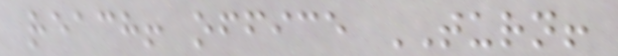reach! office TURN!
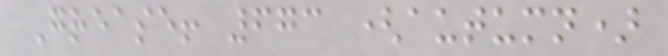Grease! 673 (autumn)
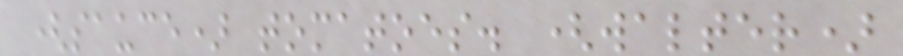(sauce) tomatoes. (walter)
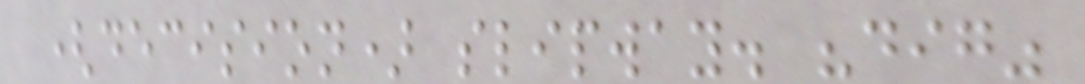(decision) slipway. "dig"
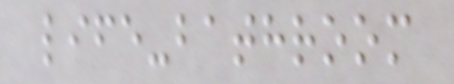life-bathroom
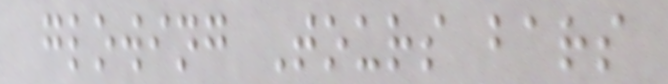glowing Tours bars
